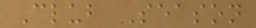Club Season
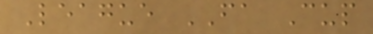League FA Cup
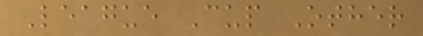League Cup Other
